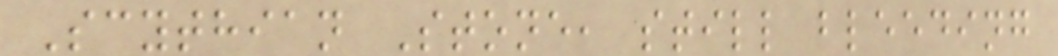Scythian Stone, still bleeding
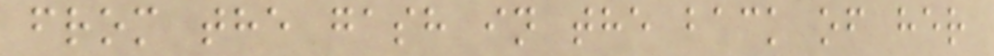from the gash in the back of her
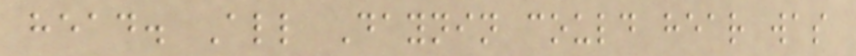head. All Daynin could hear was
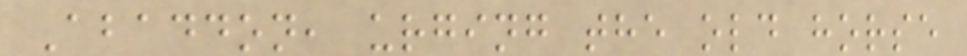Abaddon, urging the old horse
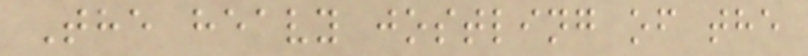The heavy jostling of the
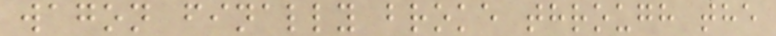wagon finally broke through the
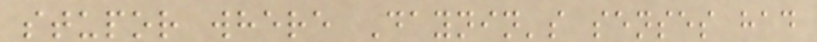stupor where Daynin's senses had
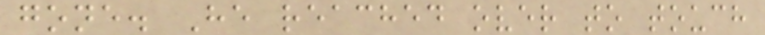gone. He reached over to touch
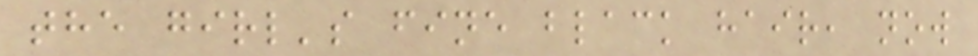the girl's fine black hair, now
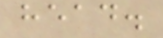head.
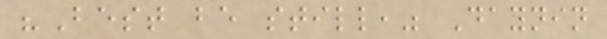"Best be still," Daynin
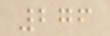276
